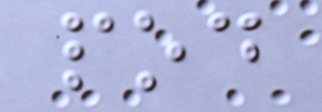pod
